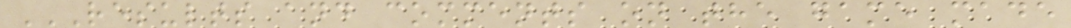RESULTS AND COMMENTS ON THE GAME MADE
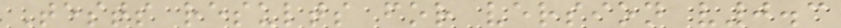Tests results for version v0.3
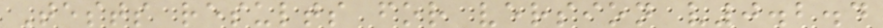Tests results for version v0.2.4
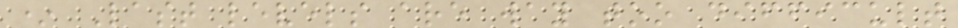* Last levels are way too difficult
